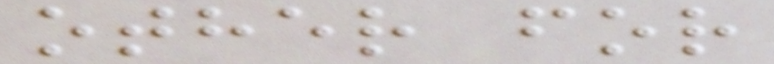other for
